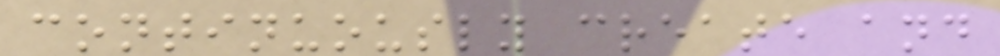continuously create and
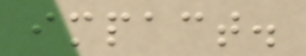impact.
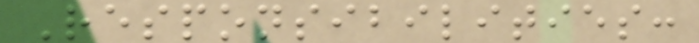Responsibilities:
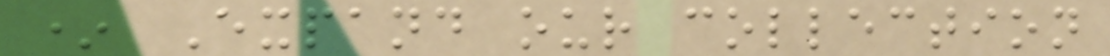* Expand our collection
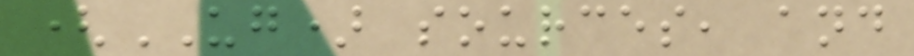(UG) sources, and
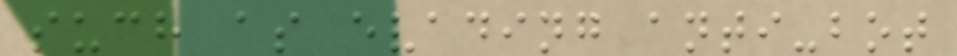such as evading anti-bot
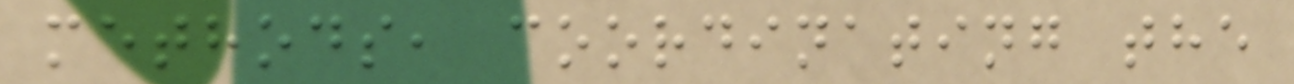methods, coordinating the
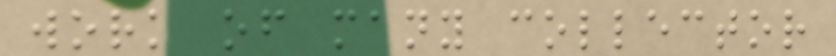work of many collector
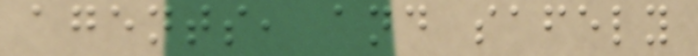agents, and safely
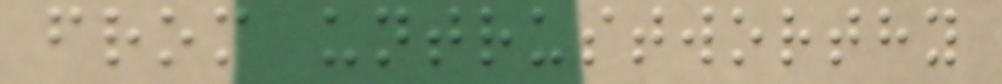from untrustworthy
